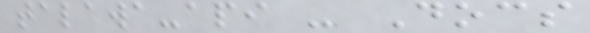talawa-api - Docs
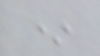*
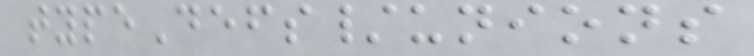typeDefs/unions
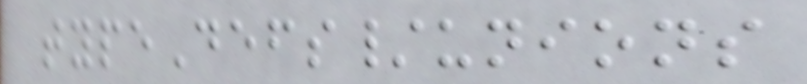typeDefs/unions
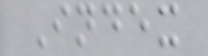Index
